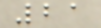21
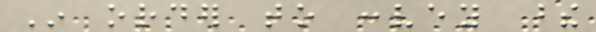In order to convey these
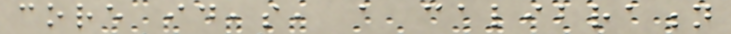core ideas, a calibration
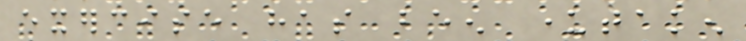exercise has been undertaken
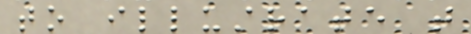to illustrate that
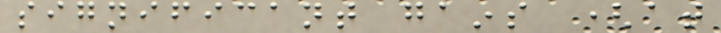significant gains (at
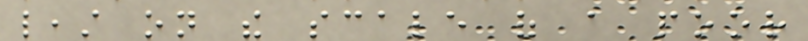least on the scale of a poor
